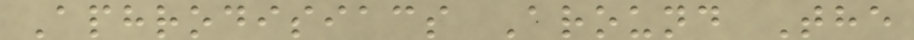Aphrodisiacs Around The
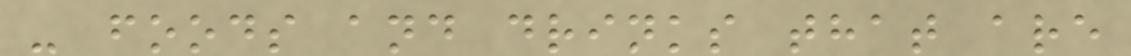- foods and drinks that are
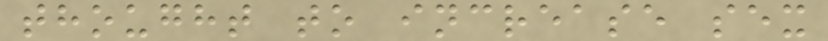thought to increase sex
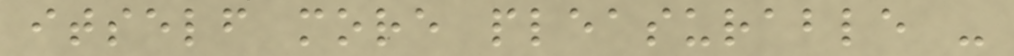itself more pleasurable -
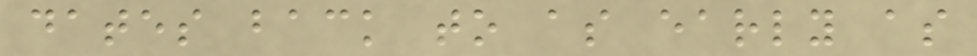dates back to as early as
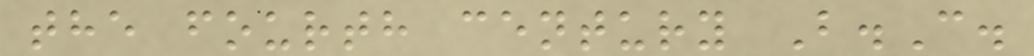the fourth century B.C.
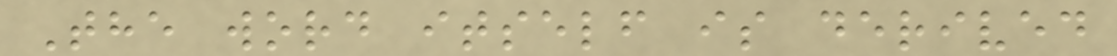The word itself is derived
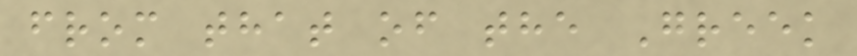from that of the Greek
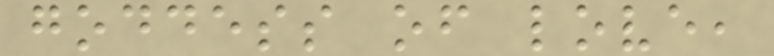goddess of love,
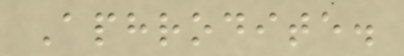Aphrodite.
